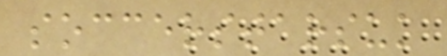soccerstarsuk
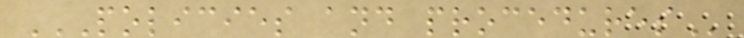POLICIES AND PROCEDURES
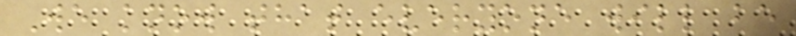We know that everyone will be
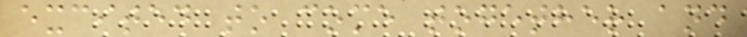excited to come together and
